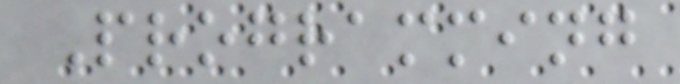Programming
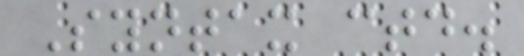Syntax ctd.
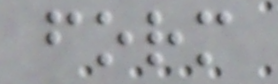form
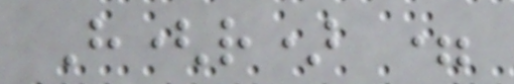H(r) =
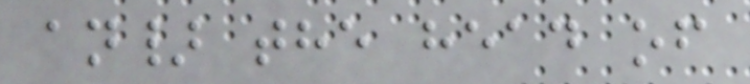an} the head of
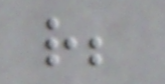r;
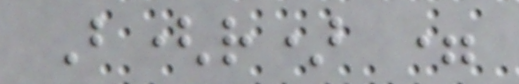B(r) =
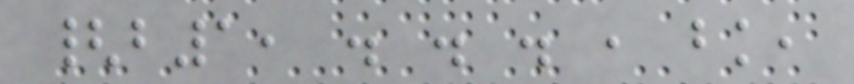{b1, . . . , bk,
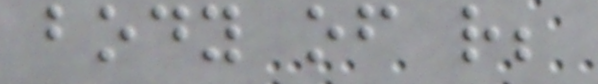body of r;
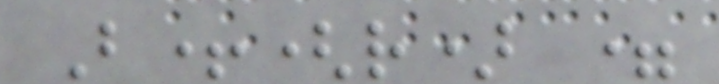B+(r) =
